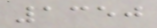1350
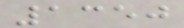1350
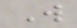W
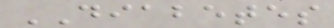DIABETES
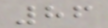86
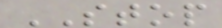STOP
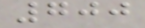700
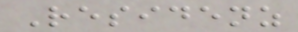Residenz
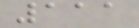111
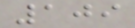109
